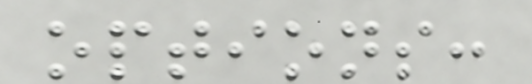options:
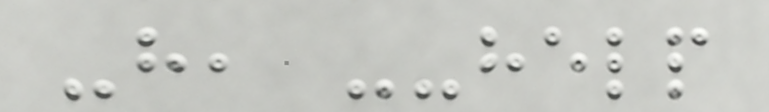-h, --help
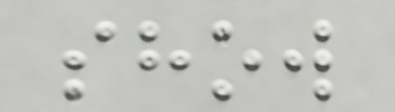show
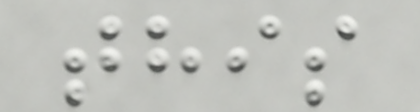this
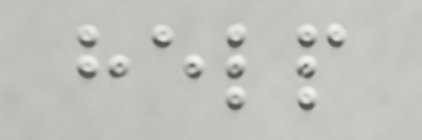help
